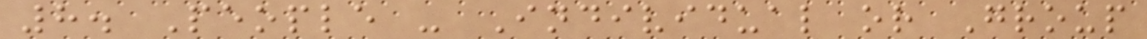8. People - Individual or Group
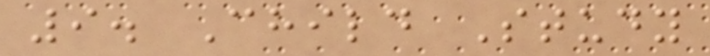9. Child Study
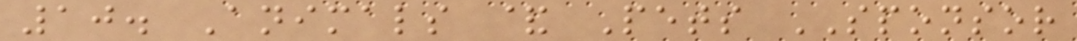10. Animals & Pets SPONSOR
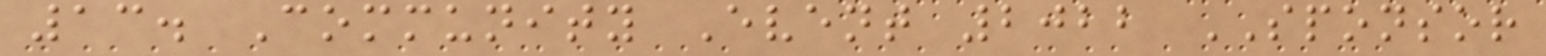13. Community Event 2022 SPONSOR
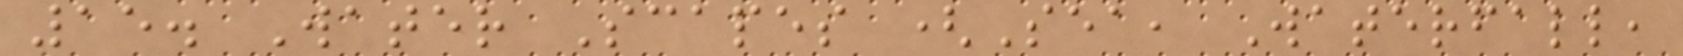15. Water Scapes (Sea, Waterfall,
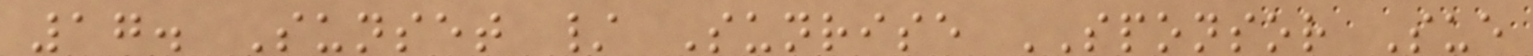17. Sunset / Sunrise SPONSOR Sue
